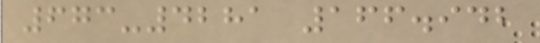673-4281 166.942
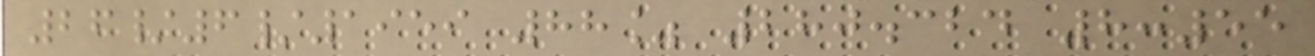26/6/1959 88% 280.324 8:55
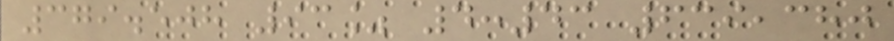379.508 93% 4:43 639,380
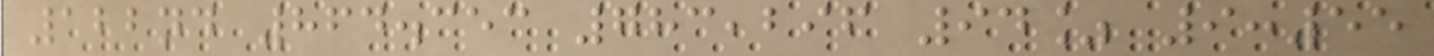122nd 864.353 783,296 94% 9:55
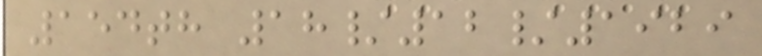154th 18/12/1929
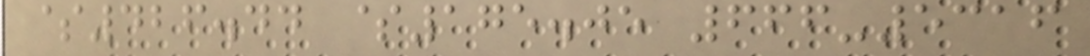$426.44 $175.05 666-5316
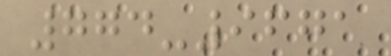774-9671
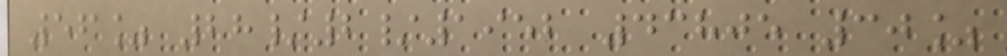56% 28/2/1952 43805 30%
